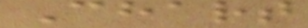Chart
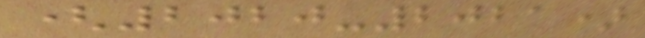(2020-2021)
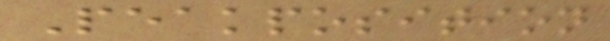Peakposition
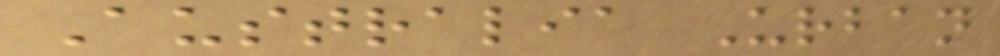Australia Urban
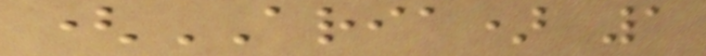(ARIA) 1
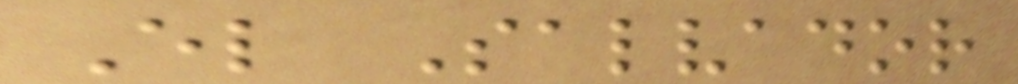El Salvador
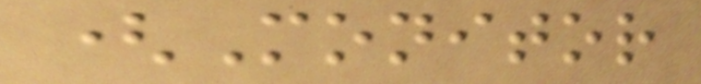(Monitor
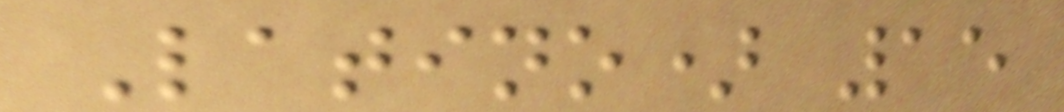Latino) 15
